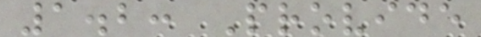1.2: Provide
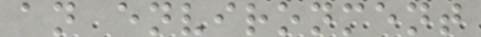an environment
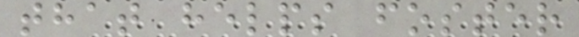that helps foster
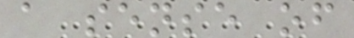a sense of
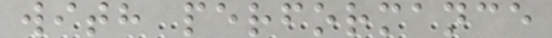with performance
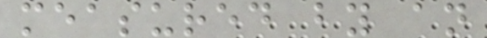measured by an
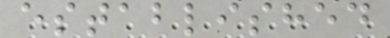established
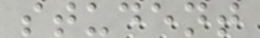student
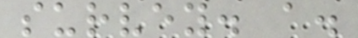survey. a.
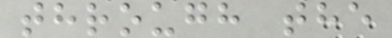through the
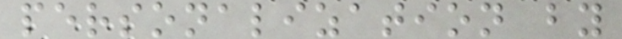personalization by
